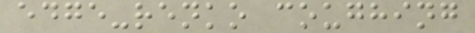edge-renko coughing
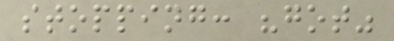stopping: "got"
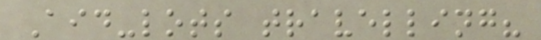Aid-lots travelling?
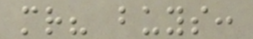mr? buys:
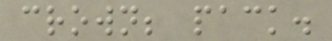crown; pack.
